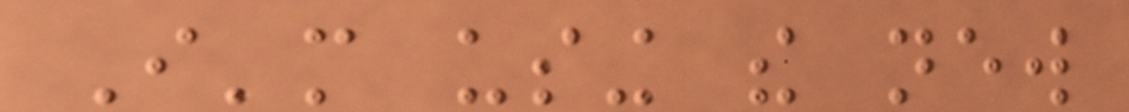I'm using the new
